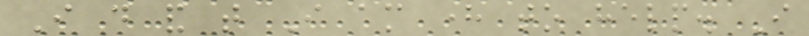I do and that I am here to help. I
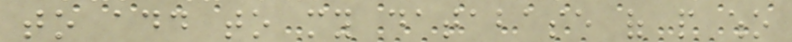to add to my database of people who
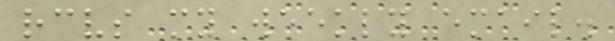receives my weekly email.
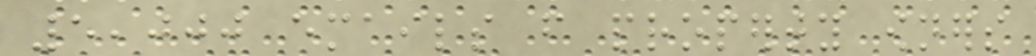5,000 emails from property owners
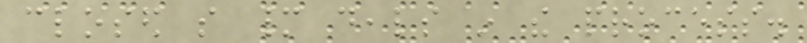closed so many deals in the process.
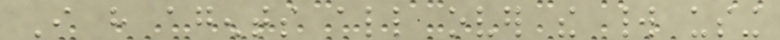I have agents all over the world using
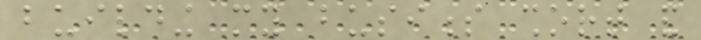building my business short and
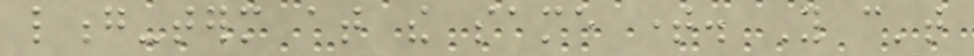long-term at the same time. You can't
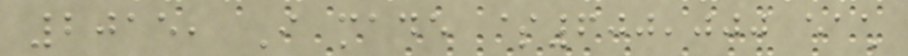2015, I made $600,000 each
